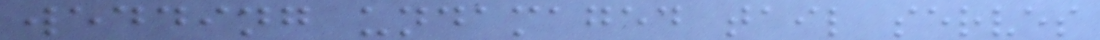wedding undamaged tail serves
